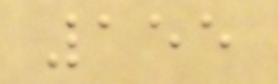155
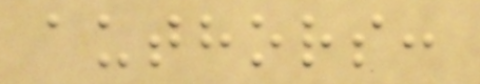authors:
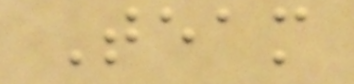Team
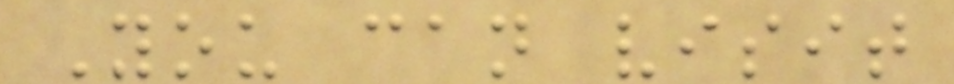You can visit
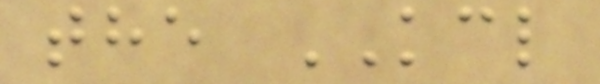the KCL
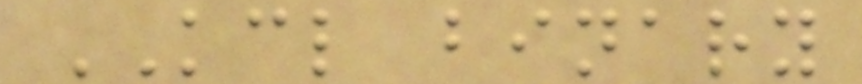KCL binary
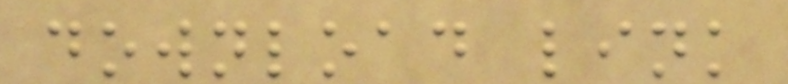download link
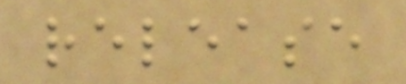release
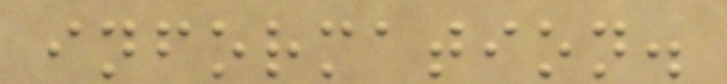information.
